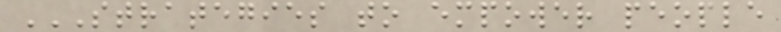STRATEGIES TO EMPOWER PEOPLE
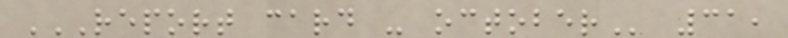REPORT CARD - OCTOBER 31,
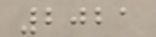2021
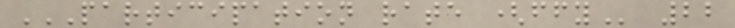PARTICIPATION RATE (FFY 22
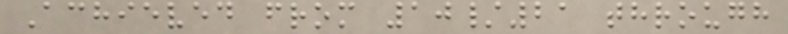Achieved from 10/21 through
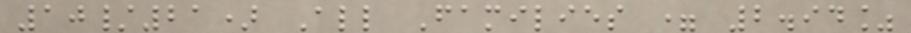10/21) All Families = 2.94%
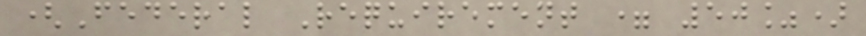(Federal Requirement = 50%)
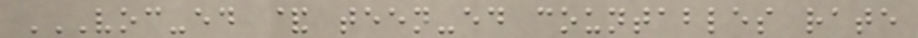VOC-ED & TEEN-ED COUNTABLES RATE
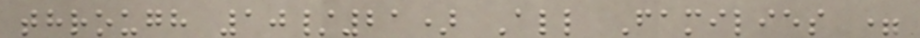through 10/21) All Families =
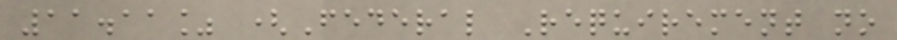11.11% (Federal Requirement no
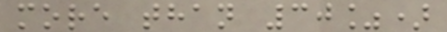more than 30%)
